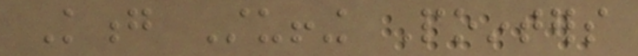Kong Stuffing Pointers
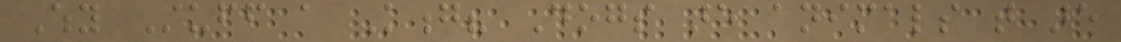Why Stuff a Kong? Dogs are animals that are
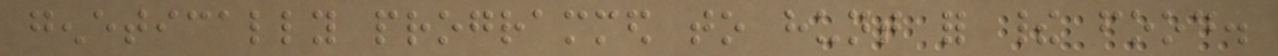genetically programmed to hunt for their food.
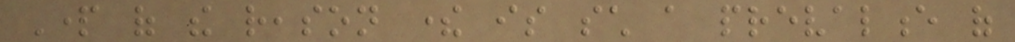Part of the reason there is such a prevalence of
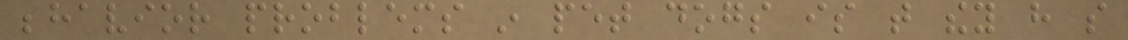behavior problems in pet dogs is that they have so
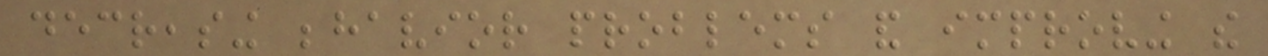decreasing behavior problems and improving the
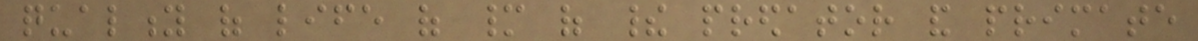quality of life of many of their predator and primate
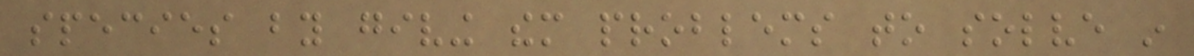species by giving them problems to solve in
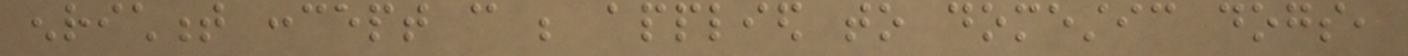enrichment concept can be applied to domestic dogs,
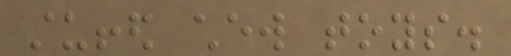stuffed chew toys.
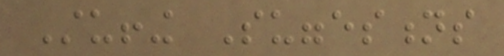Stuffing Suggestions
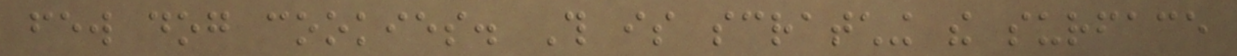few dog cookies. This is scratching the surface
